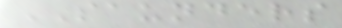SAUNDERS
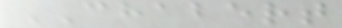CHABERT
